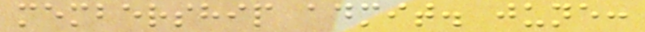membership admit. june:
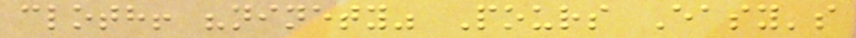cloth! "ninety" Pours Easy's
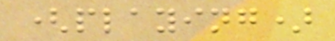(playing)
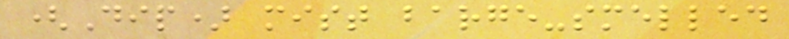(Dip) mist barge-smelled
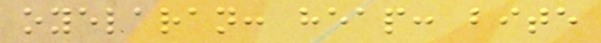oyelaran: heap: bite
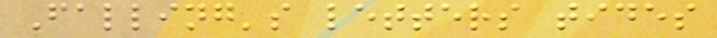Falling's letters tides
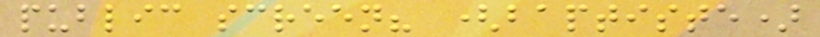public screen? (baptiste)
